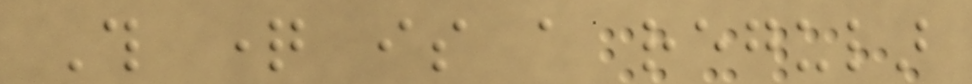This question is a regular
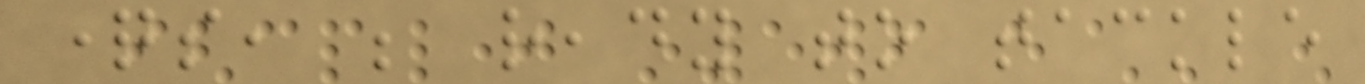questions, be ready to tackle
